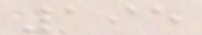195
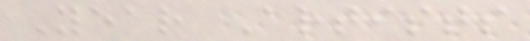Year Artists
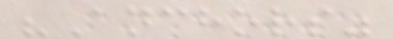"Anchors"
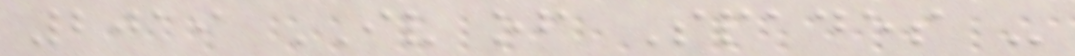2019 IV of Spades -
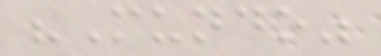"Mundo"
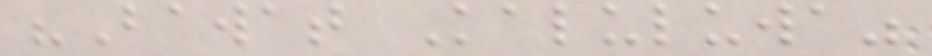"Bawat Kaluluwa"
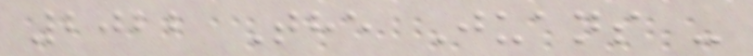2022 The Juans -
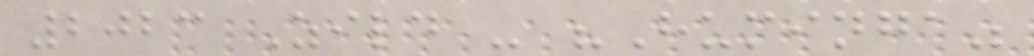2023 Zild - "Huminga"
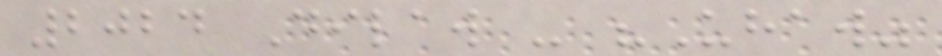2024 Dilaw - "Uhaw"
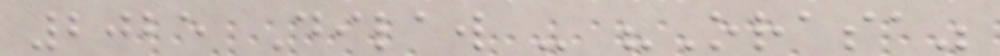2025 Dilaw - "Orasa"
